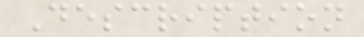Description
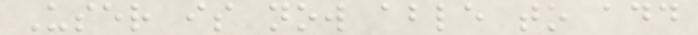User is now able to add
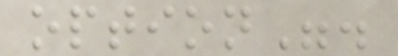option".
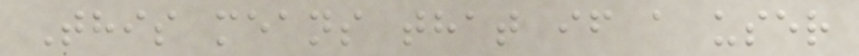This means that if a user
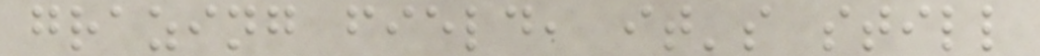grazing field, it's still
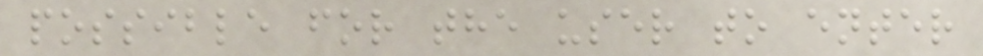possible for the user to enter
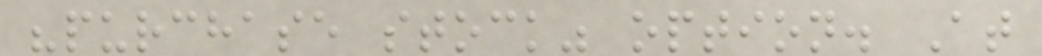"purchase stock" option. At
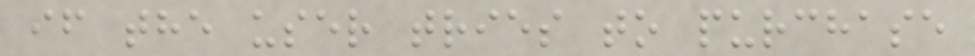if the user tries to purchase
